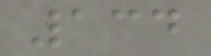134
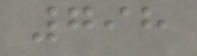798
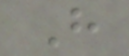H
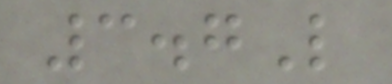3.7L
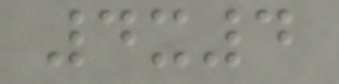4x4
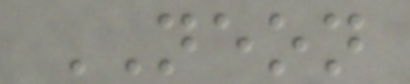NEON
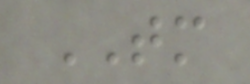TM
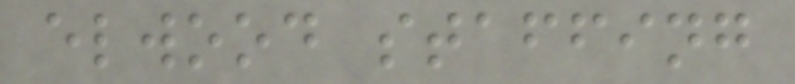elwood staffing
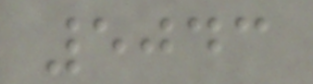5043
